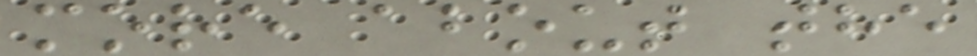more about the
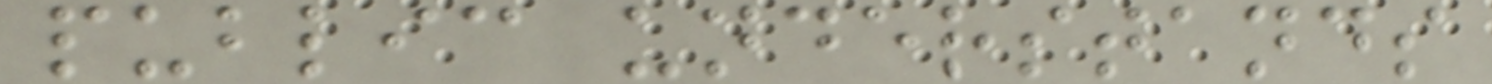public understands
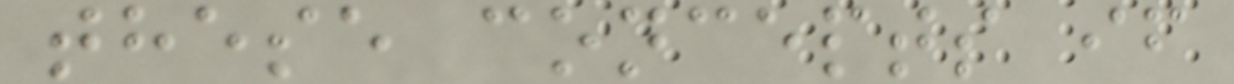these concepts if
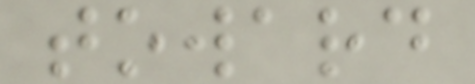toward
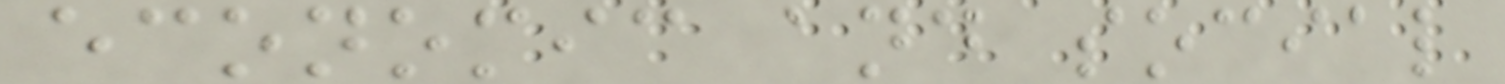economic and social
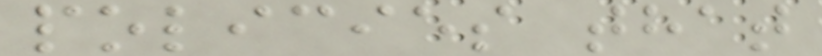policies that
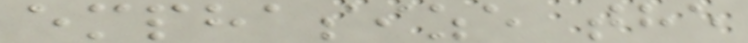emphasize the
